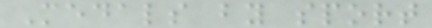Medals by sport
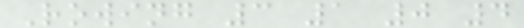Rowing 3 1 0 4
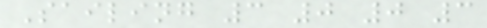Sailing 3 0 0 3
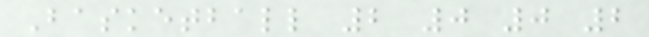Basketball 2 0 0 2
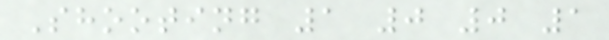Shooting 1 0 0 1
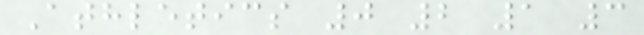Athletics 0 2 1 3
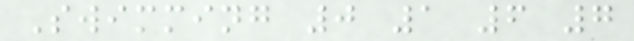Swimming 0 1 6 7
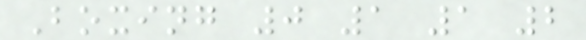Boxing 0 1 1 2
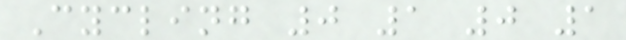Cycling 0 1 0 1
